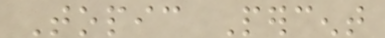Topic Percent
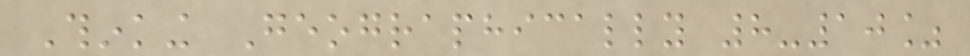Thinking Geographically 8-10%
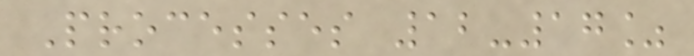Processes 12-17%
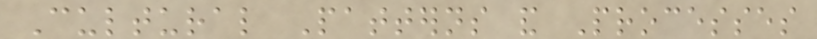Cultural Patterns and Processes
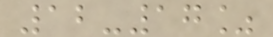12-17%
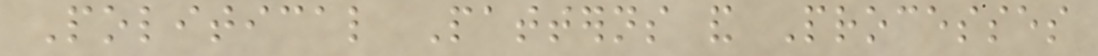Political Patterns and Processes
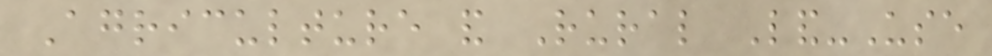Agriculture and Rural Land-Use
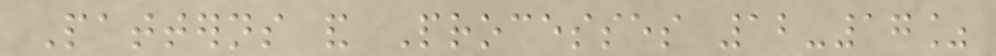Patterns and Processes 12-17%
